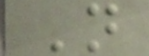N
